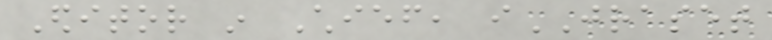Editor in Chief, iJRASET
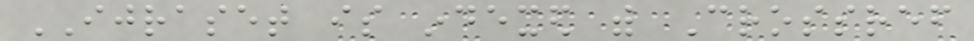IJRASET is indexed with Crossref
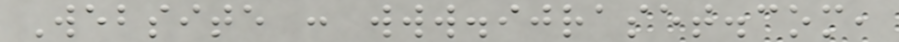Website : www.ijraset.com,
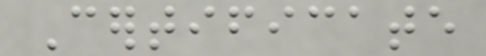Certificate
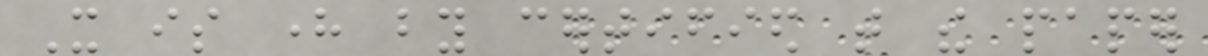It is here by certified that the paper
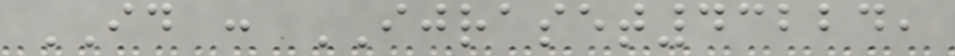ID : IJRASET43224,
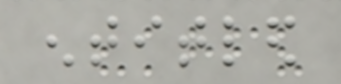entitled
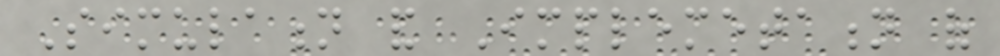Simulation and Implemetation of
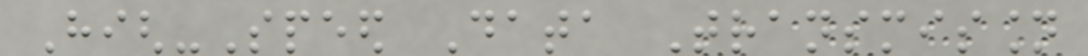High-Speed Data Transmission
